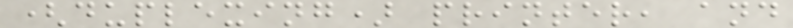(duplexing) printer, and
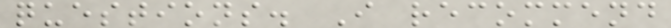questions. I recommend
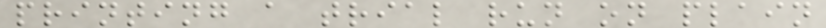printing a trial run on plain
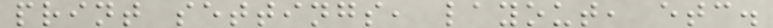print settings, layout, etc.
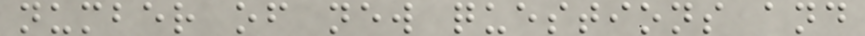number of new questions and
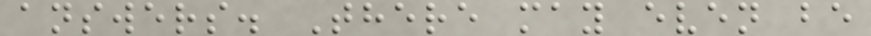answers. There may even be
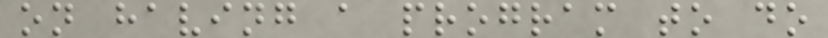on having a program to do
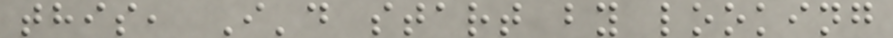this, I'd start by looking
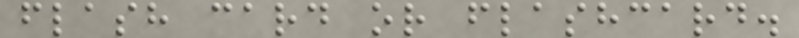flash card or flashcard.
